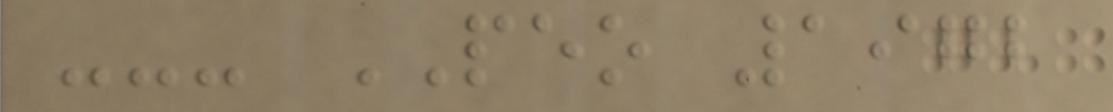--- PEO 1972
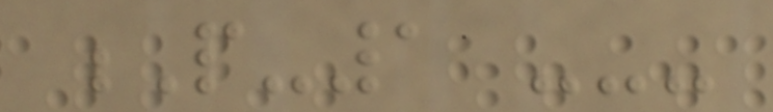P-1 ---
